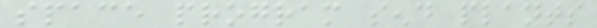space program send plants
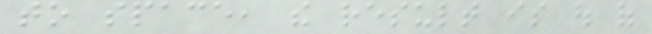to space, the result is out of
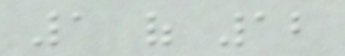1 of 12
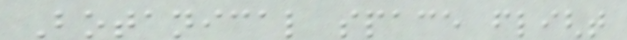Botanical space flight
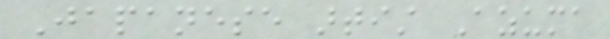Japanese artist Azuma
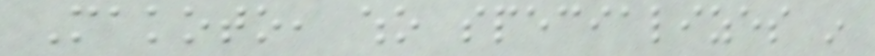Makoto, who specializes in
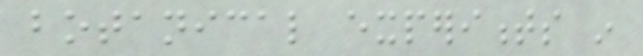botanical experiments in
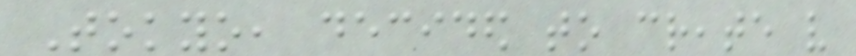Tokyo, decided to create very
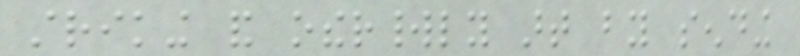striking and otherworldly art by sending
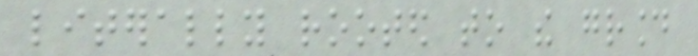literally rooted to the ground
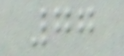77
